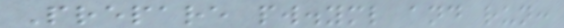Prepare pw.yml and run:
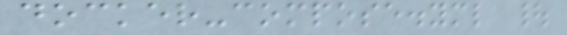docker-compose.yml |
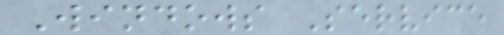Windows Service
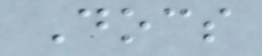Docs
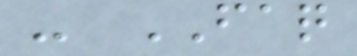- FAQ
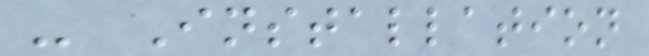- Installation
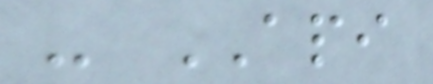- API
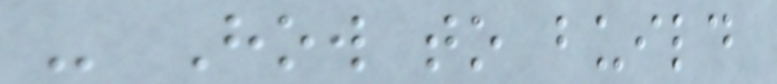- How to build
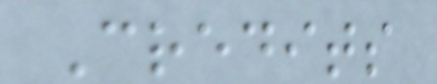Credits
